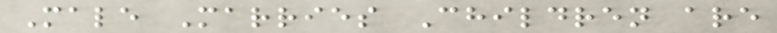Male Marries Children are
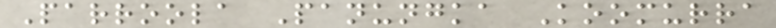Parroola Panungka Koomurra
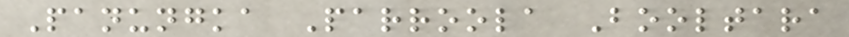Panungka Parroola Booltara
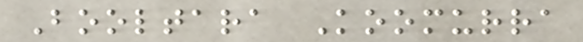Booltara Koomurra
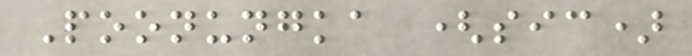Poonungka (sic)
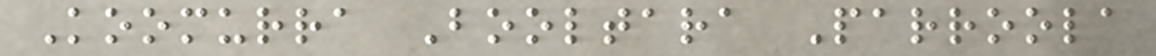Koomurra Booltara Parroola
